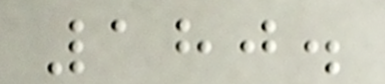180.
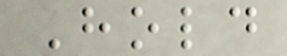Hold
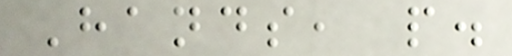Hands, p.
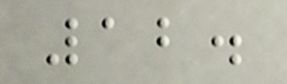12.
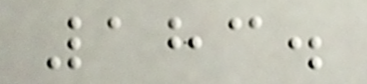183.
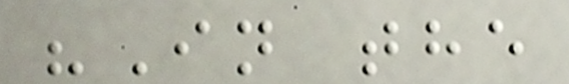"In the
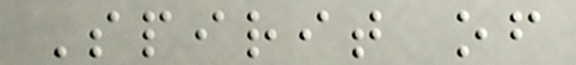Spirit of
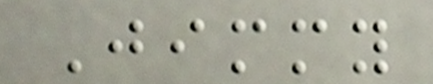Jimmy
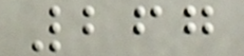267
